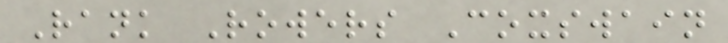Rank Rowers Coxswain
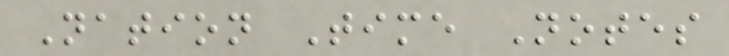Nation Time Notes
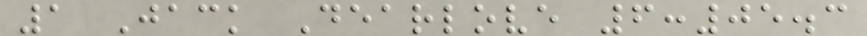1 Jack Dearlove 6:05.3
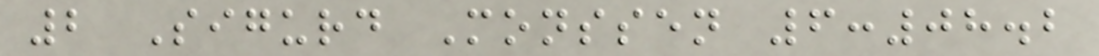2 Sigurd Monssen 6:08.2
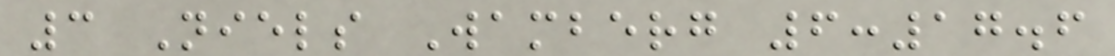3 Niels Wamberg 6:17.6
